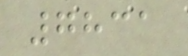7831
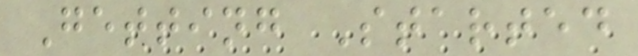Getting Started
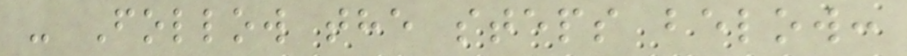- Follow the steps below:
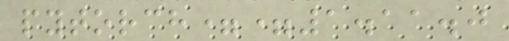pytorch==1.11.0
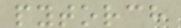pytorch
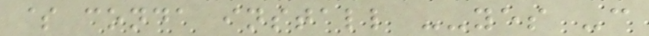$ conda install --yes -c
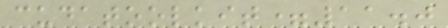cudatoolkit=11.0
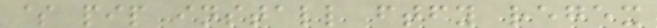$ pip install ftfy regex
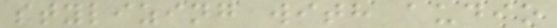stylizing with audio
